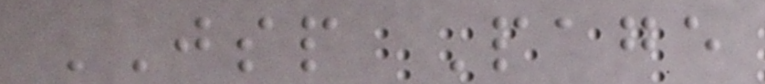JSP Page
